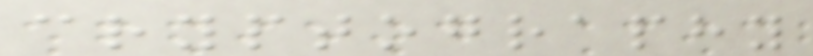cryptography
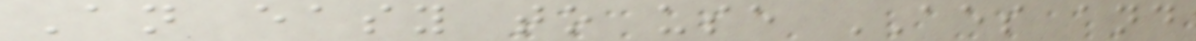An easy to use AES and
